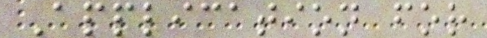Application for
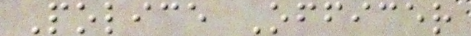Police Officer
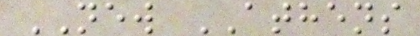NEW ATHENS
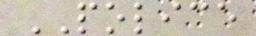POLICE
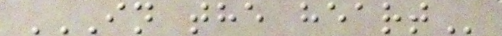IN THE HEART
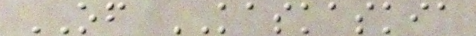OF KASKASKIA
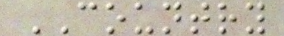COUNTRY
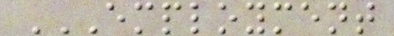EMPLOYMENT
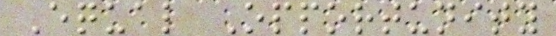Equal Opportunity
